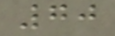70
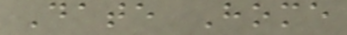Date Home
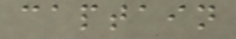captain
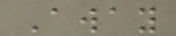Away
